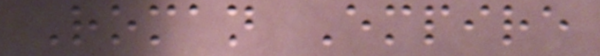Roman Empire
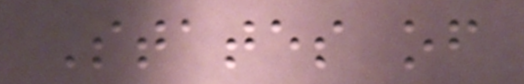States of
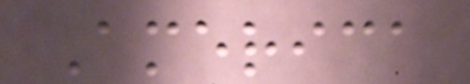America
